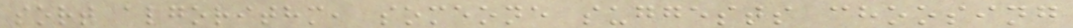sort algorithm, someone suggests choosing
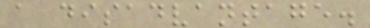a disadvantage.
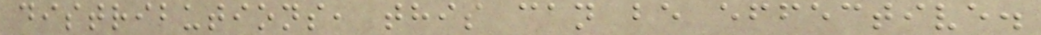distributions, this can be effective.
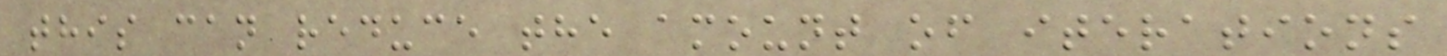this can reduce the amount of iterations
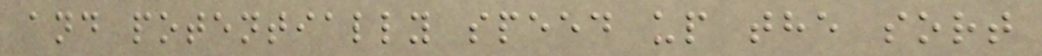and potentially speed up the sort
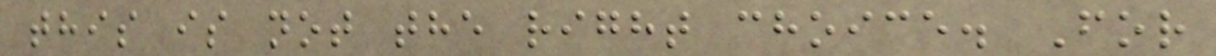this is not the right choice. For
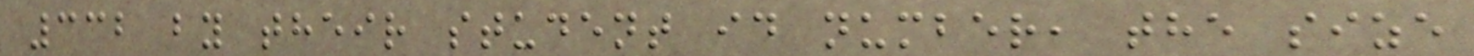332 by their student id number, the size
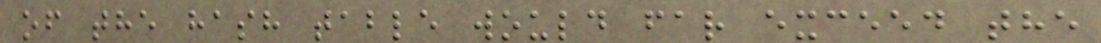of the hash table would far exceed the
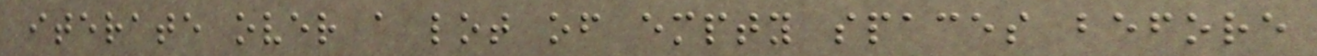iterate over a lot of empty spaces before
